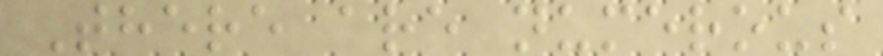There are numerous
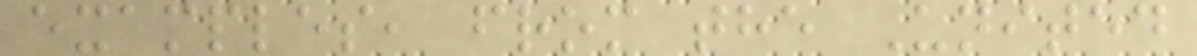examples, from the United
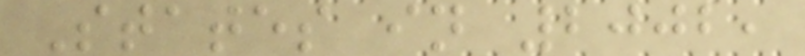States in 2002,
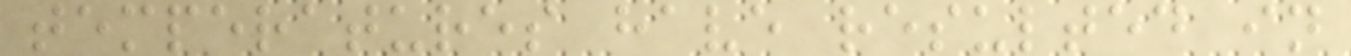temperatures have resulted in
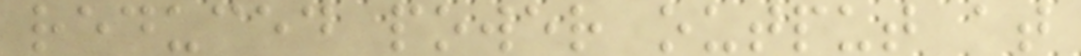reduced power output at
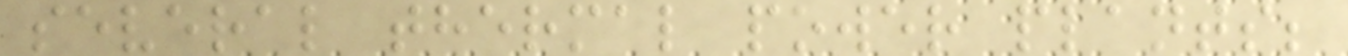several thermal power plants;
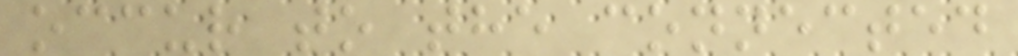occur to the connected
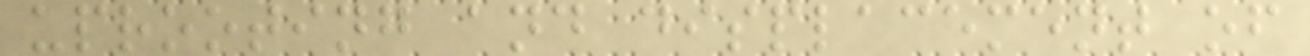uprooting and displacement of
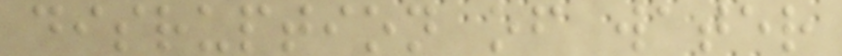disruption of water
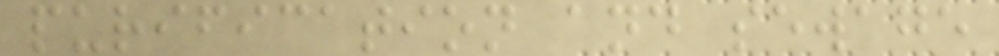purification and sewage
